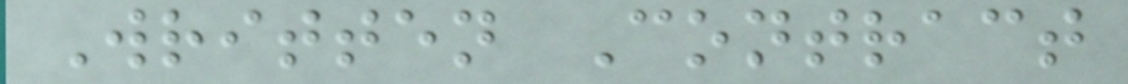Written Contract
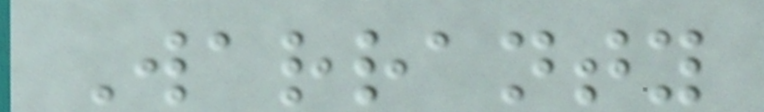Warranty
